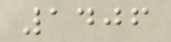1406
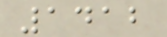1412
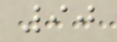90
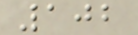102
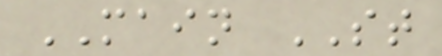MAIN ST
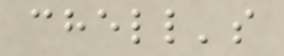chell's
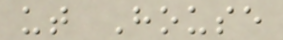ut House
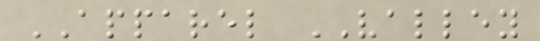APPAREL VALLEY
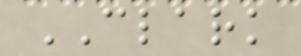CLARK
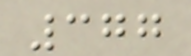377
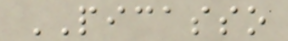PICASSO
